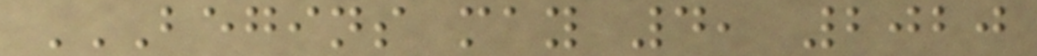BEGINS MAY 4, 2020
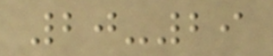20-29
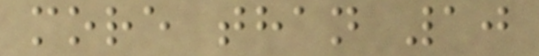more than 10
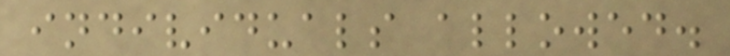individuals allowed.
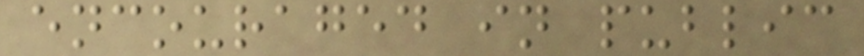encouraged in public
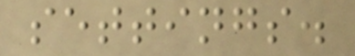settings.
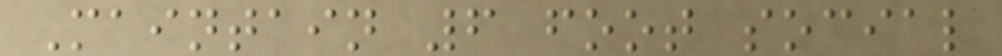Maintain 6 foot social
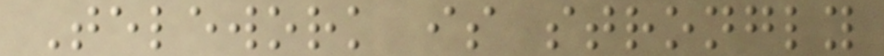Telework is strongly
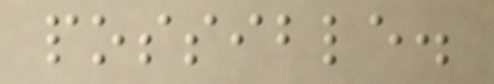possible.
